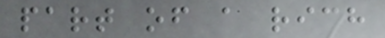part of a rich
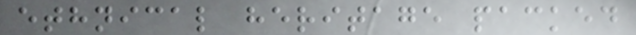ethnical heritage packed
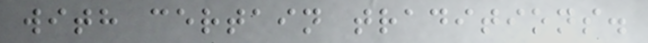with certain traditions.
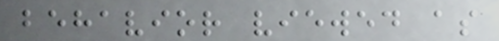behavior viewed as
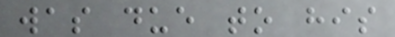was due to his
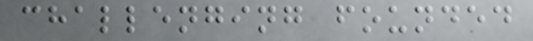challenging founded
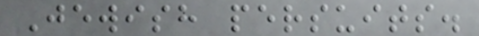Jewish persuits.
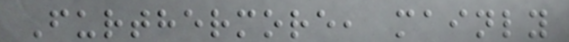Furthermore, mainly
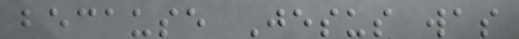because Jesus was
